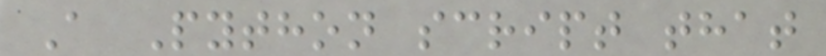A Python script that
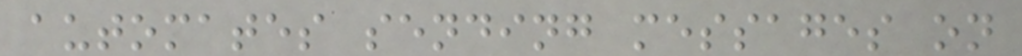automates sending messages on
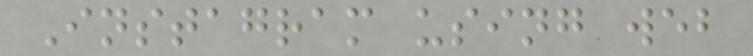Instagram using web
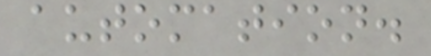automation.
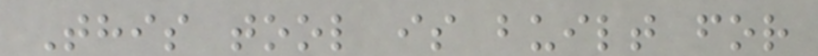This tool is built for
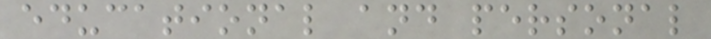educational and personal
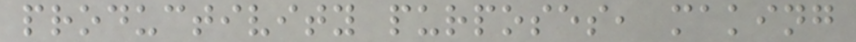productivity purposes, making
